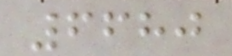6680
